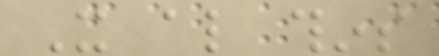It also thins
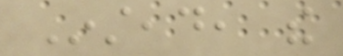Instead, the
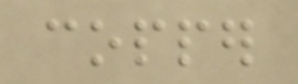copper
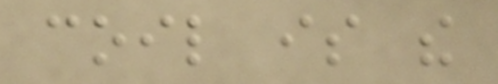coil is the
